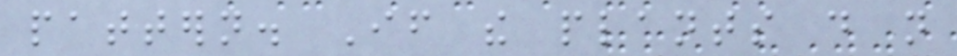pattern. If the plants do not
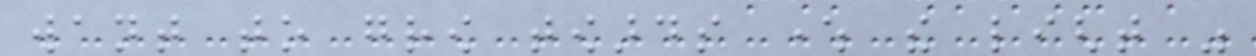want to grow towards where the light was
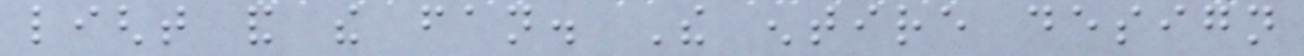light and the fan. The entire design
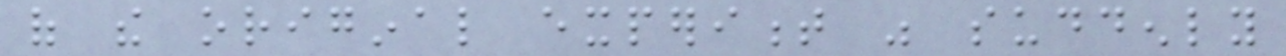of the original experiment was suddenly
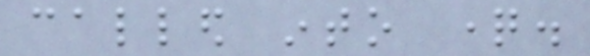called into question.
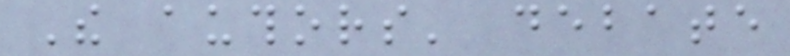The authors' debate
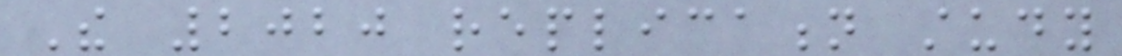The 2020 replication study
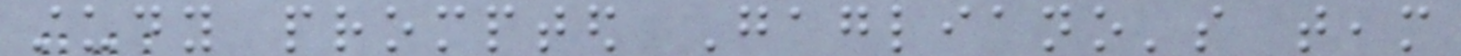study prompted Gagliano's team
